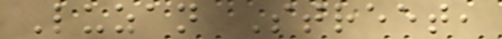Luzan Street,
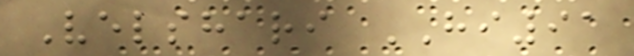Velshari HI91
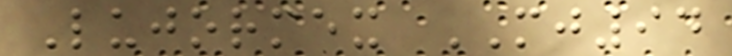Lujormex MJ94
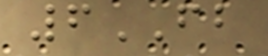6FB
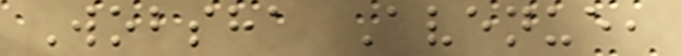Wobsha Avenue,
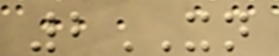2XN
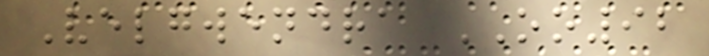Velgwendra OO92
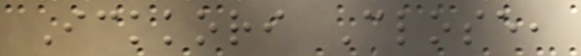Ickkori Close,
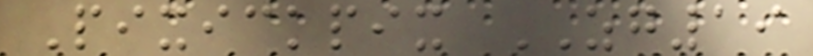Pixickpix ZG19
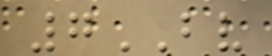7BV
